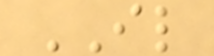IL
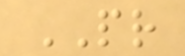PR
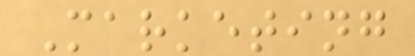Marketing
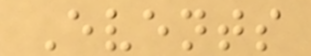Events
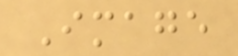Image
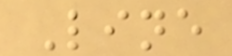Line
